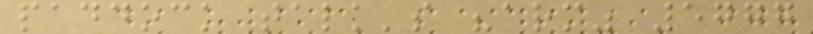paddock talk's "arm" 5777
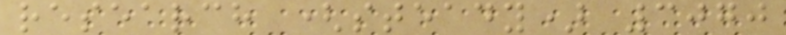research (steady) 3070
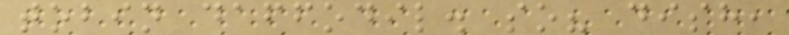tobin daffodil. so? dish,
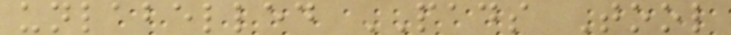unlabelled PADS Tool
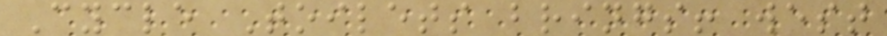Cycle Toilets brings! west
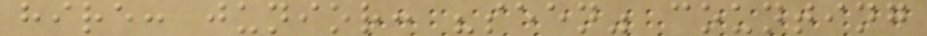hire: junior: "seen" counting
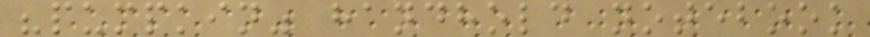"pumpkin" handhold notebook
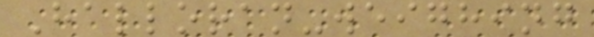Halloran-weighing
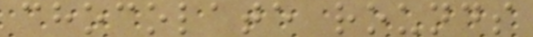chocolate rounds
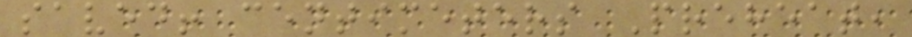saved! centimeters Preheat,
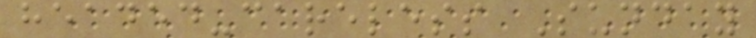headed-careless Sunday
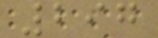297
